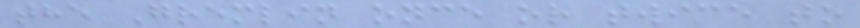the Gremlin once or twice to
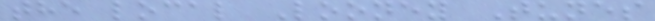the local Looney Tunes
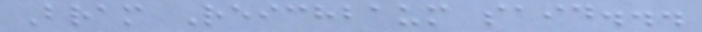Bram Reichbaum said...
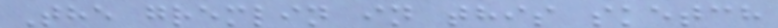The gremlin in this sketch
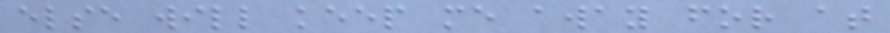else will keep me away for at
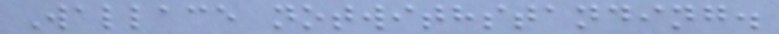Wallace notwithstanding.
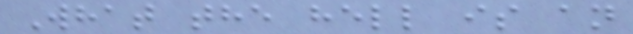What the hell is an
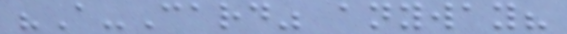"A-Card" anyway?
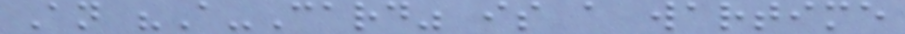An "A-Card" is a wartime
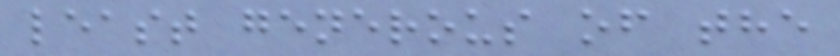least generous of the
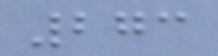273
